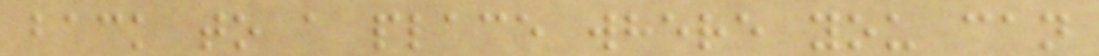back to a place where you can
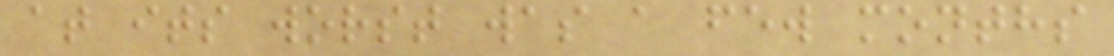at its worst was a few months
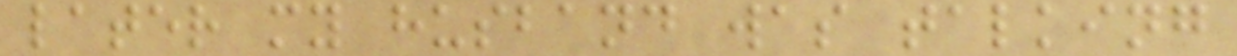later my husband was talking
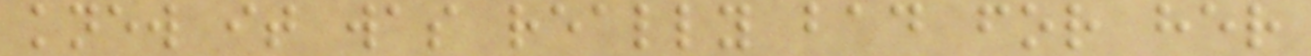knew it was really bad for her
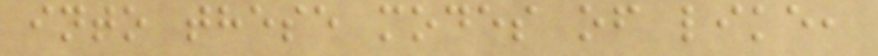into these modes of like,
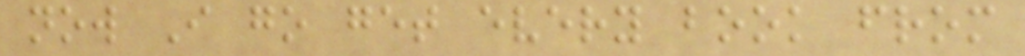now I go get every book from
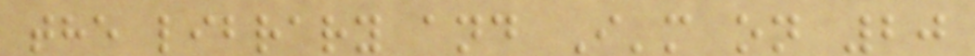the library and I'm on 20
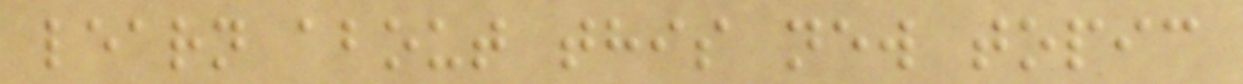learn about this new topic
